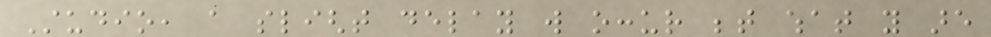Studio, a slight delay will occur between what you are
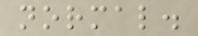normal.
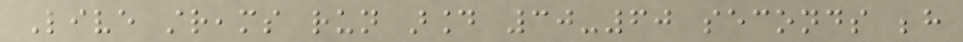Live streams run around 30-60 seconds behind
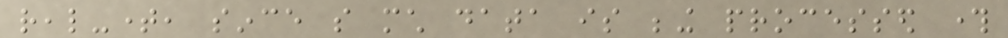real-time, since so much data is being processed through
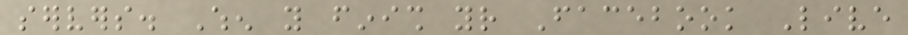servers. When you finish your Facebook Live
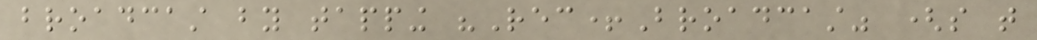broadcast by tapping "Rec+Broadcast" (so that
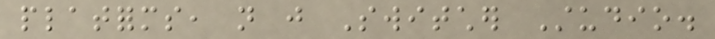platforms, not just Switcher Studio.
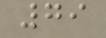79
